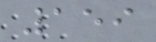159
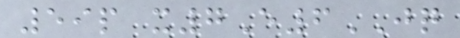59p x7E6JQ
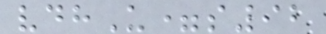vdhU=s92
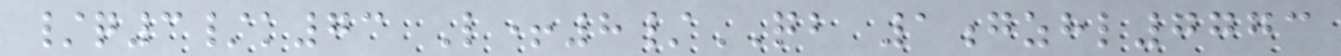/q3/k73 L+8/QB 1gzhl7773
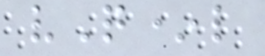vQ*l
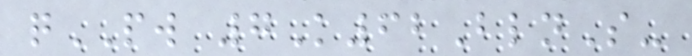qPW 7K62BlnS-
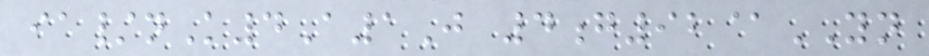ia/nK4A1J 4g92@YN
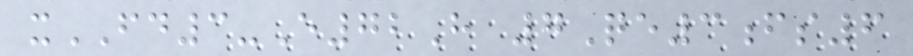xFD3-E72H 7Qe3fs6
